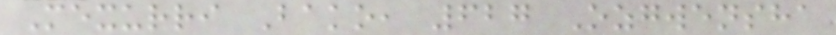Mexurri Bako, 627 Ozgwensha
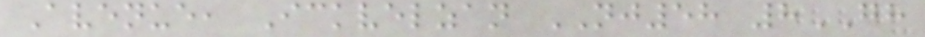Avenue, Ickvelzan NJ58 8GH
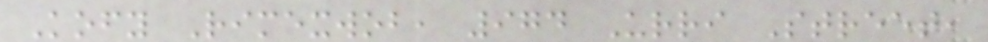Kofy Rimexwob, 974 Urri Street,
